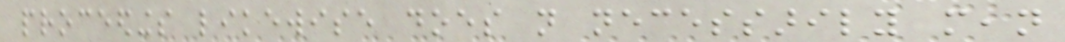proceedings likewise does not necessarily mean
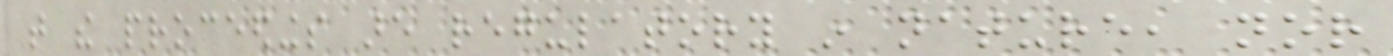that the proceedings are regulatory in nature, nor
